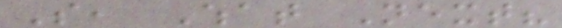So, What Next?
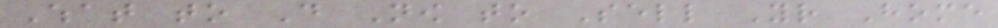What to Do Now to Sell Your Home
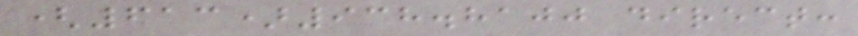(613)938.8100 direct:
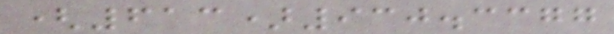(613)930.3377
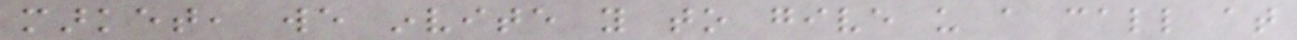market, we invite you to give us a call at
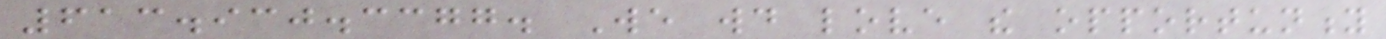613.930.3377. We would love the opportunity
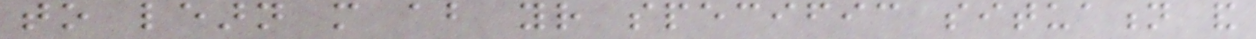to learn more about your specific situation and
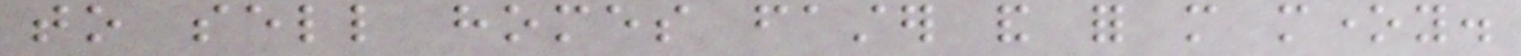to sell homes faster and for more money.
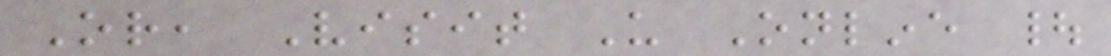Or, Visit Us Online |
